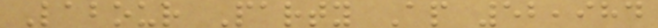Labour Party Ap 52,984
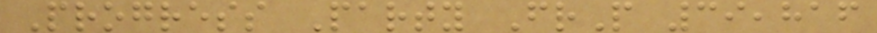Progress Party FrP 39,816
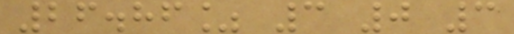26.86% 3 0 3
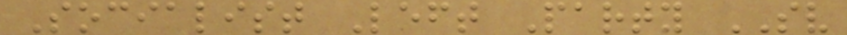Socialist Left Party SV
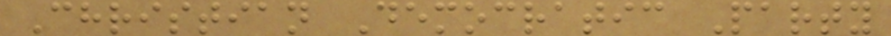Christian Democratic Party
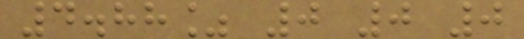4.88% 0 0 0
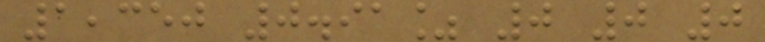1,350 0.91% 0 0 0
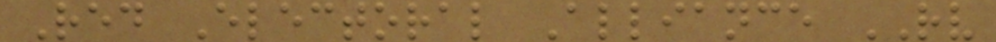Red Electoral Alliance RV
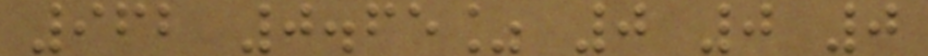962 0.65% 0 0 0
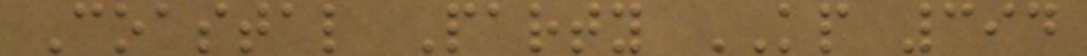Coastal Party KP 394
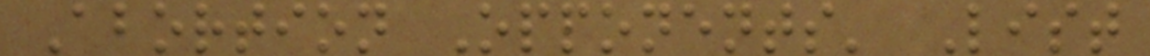Abortion Opponents' List
